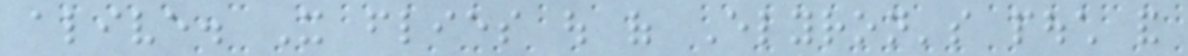alive. It flies out of Elyron's pouch and
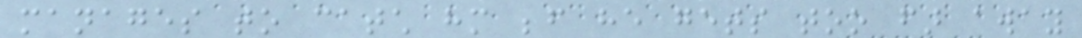manages to catch him before he gets too far away
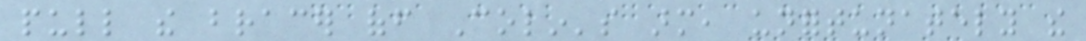pull the bracer off Colin's arm, unfortunately the
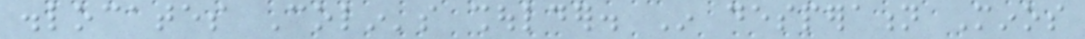dislocates Colin's shoulder. In desperation Minos
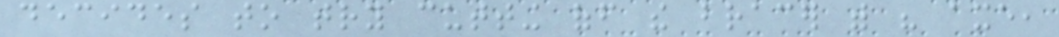decides to try cutting off the bracer with his axe,
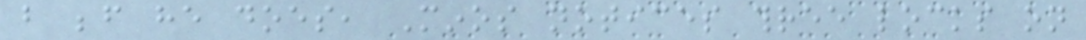but before he does, Minos notices three locks on
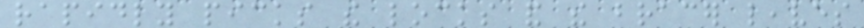rapidly picks the locks and the bracer leaves
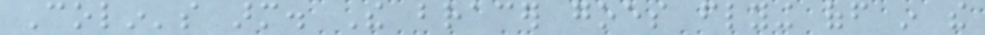Colin's arm. The bracer goes flying off in the
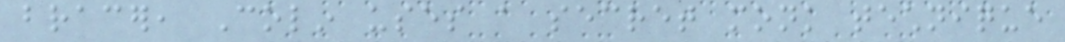bracer, Colin uses a secret monk technique
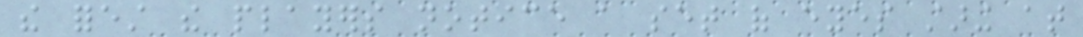the forest the players notice a set of eyes staring at
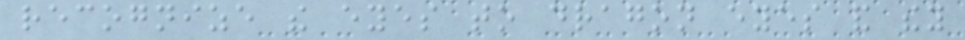recognize the eyes to dragon eyes and they
